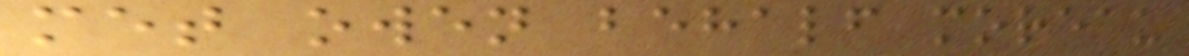met owen behalf moreau
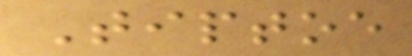Tiptoe
